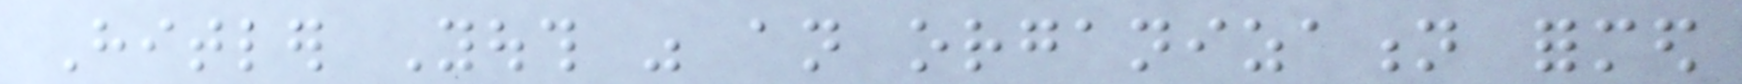Hitler Youth was an organization formed
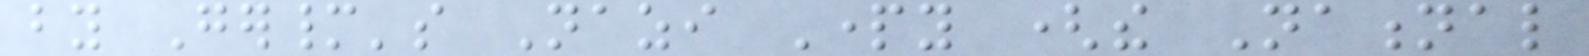by Germany's Nazi Party (the National
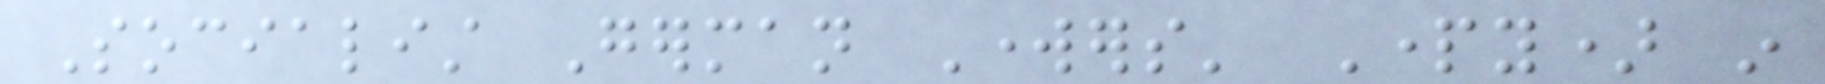Socialist German Workers' Party) in
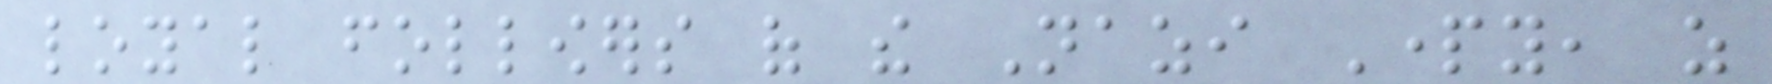loyal followers of the Nazi Party, as
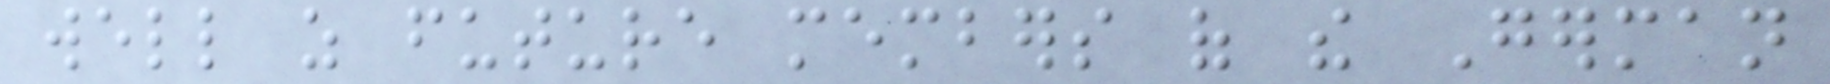well as future members of the German
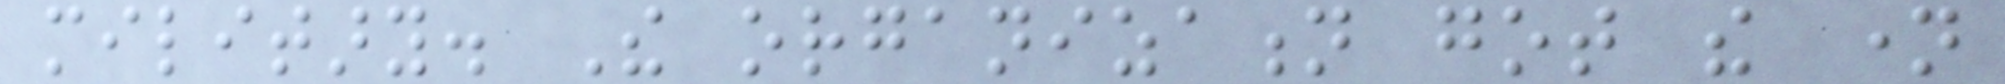military. The organization got the name
